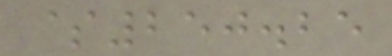$250.25
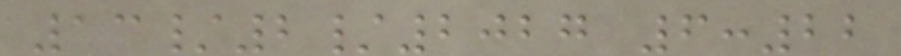13/2/2027 6:22
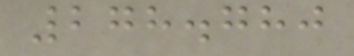278.780
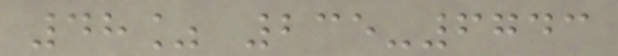48% 235-6743
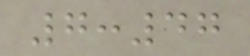7:47
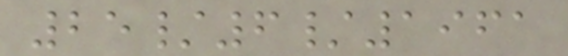25/6/1961
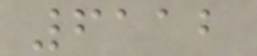6112
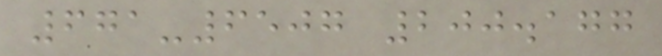671-6507 200.177
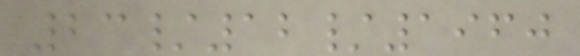23/12/1960
